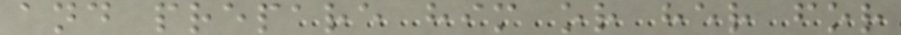and prepare him or her for
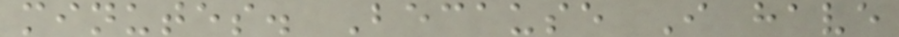minutes. Because I have
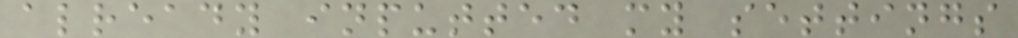already inputted my settings
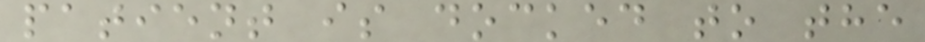patient is docked to the
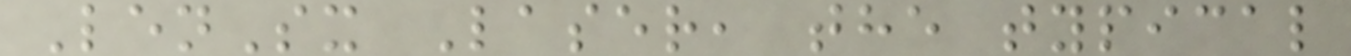LenSx Laser, the typical
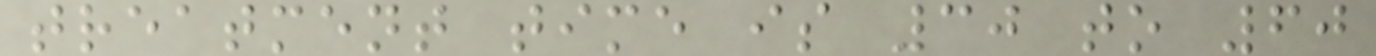treatment time is 30 to 60
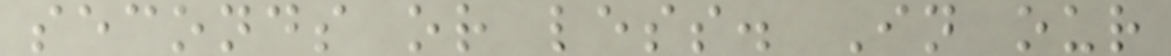seconds or less. In our
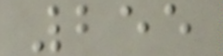255
